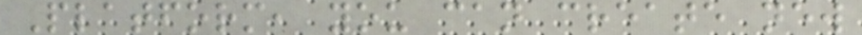Platform, you can create new
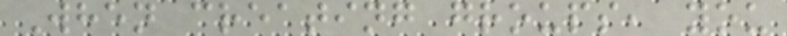When creating groups, you
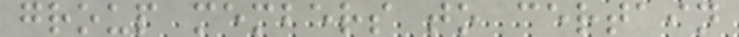group members to certain
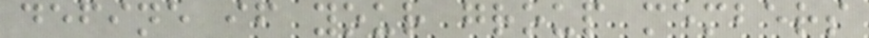define if your group members
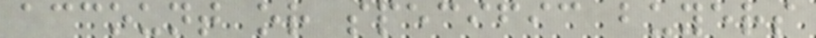account or specific buyers
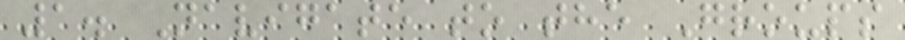1. Navigate to the Groups
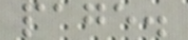page.
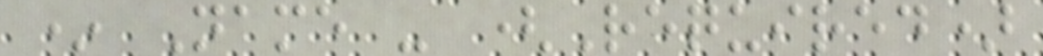* Name - (Required)
